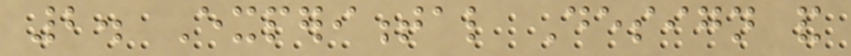2. Experimental Design and
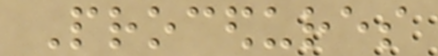Procedures
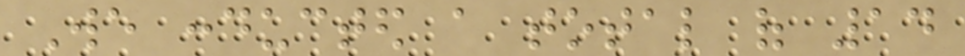We conducted a total of 14
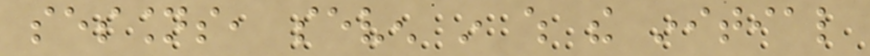sessions, seven in which the initial
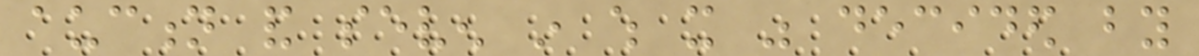auction and seven in which it was decided by
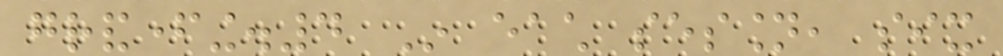grandfathering.4 In each session, six
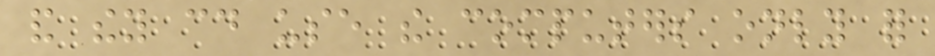and they could use the computers only for
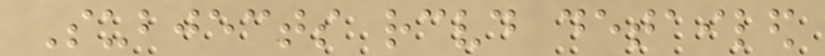Subjects received detailed
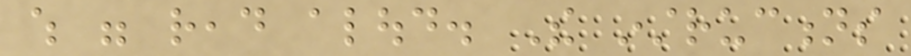which were read aloud. The instructions
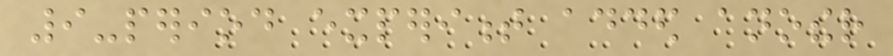9-period experiment added another
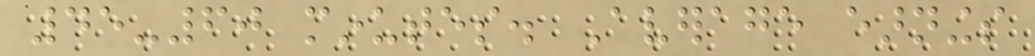45-60 minutes. Average earnings
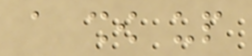a show up
